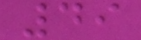49
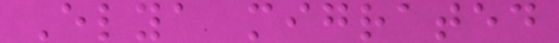Elya migrated
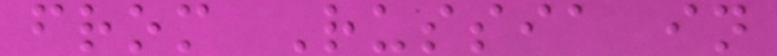from Russia in
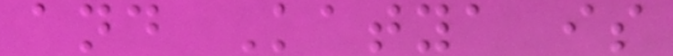and Katya is
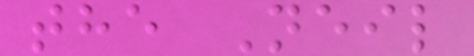the Neil
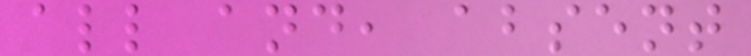all and, absent
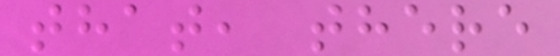that, there
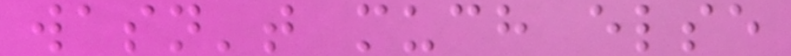wasn't much else
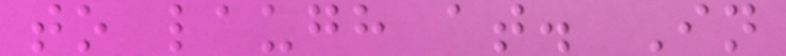to laugh at. In
